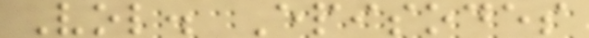Vol. Episodes
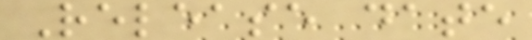Release date
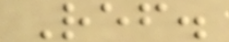Ref.
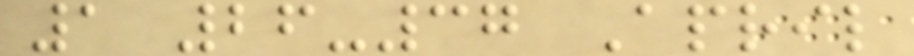1 26-37 April
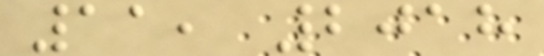11, 2018
